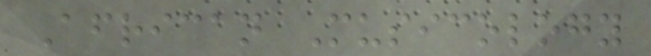African Musicology
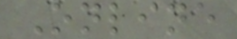Online
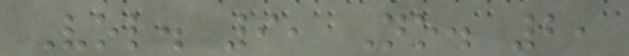Vol. 9, No. 2,
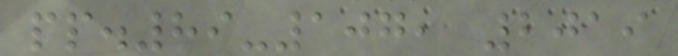pp.89-107, 2019
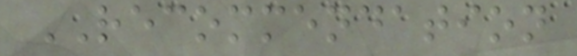RECOMMENDATION
